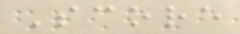Score
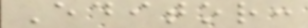Editor:
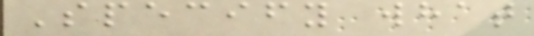Specify what
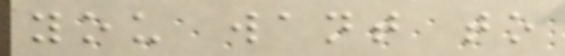you want to
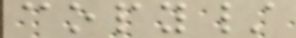copy/
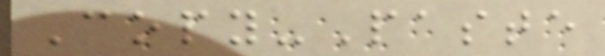Copy-Paste
